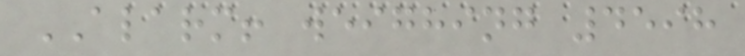ALARM! weighing 4598
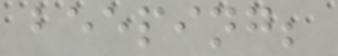beeping;
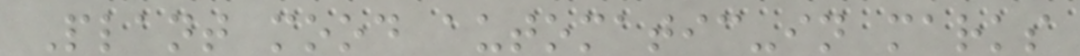Plant mood automatic-in marks
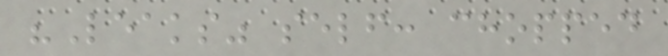"Leaks" self: chopped
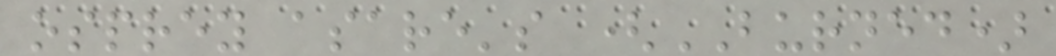osprey asare's (BURNED)
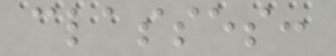classes:
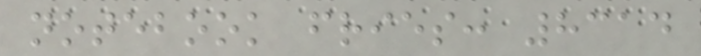notebook fries: 8314
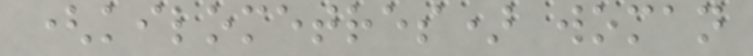(kilometres) woman
